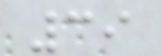39
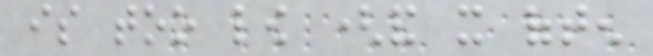is too low (and it often
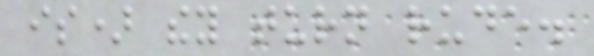is) they turn rude.
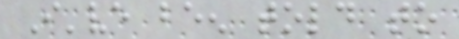I've been told to
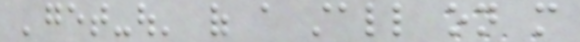'get-out' of a stall on more
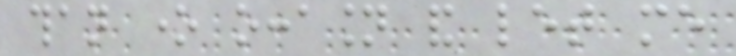than one occasion and let me
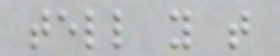tell you that
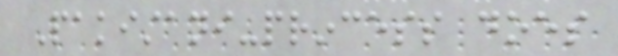Pakistani-princess does
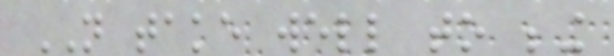NOT take well to being
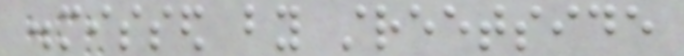dismissed by streetside
